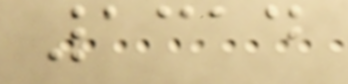1314
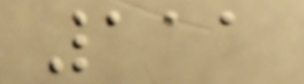111
